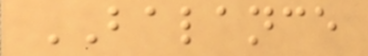BALANCE
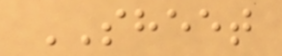SHEET
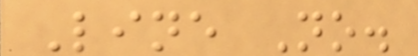Line No.
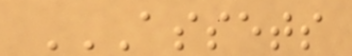ASSETS
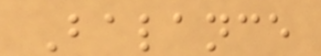Balance
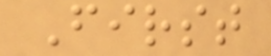First
